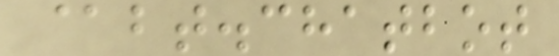@bt.chatbot
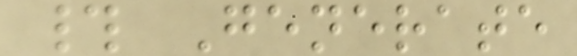# Generate
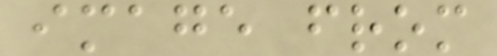image from
